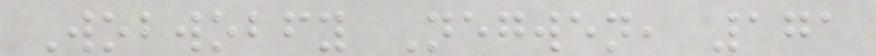Wobwobfy Negwen, 171
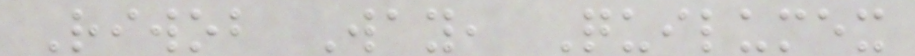Riwob Way, Quilumex
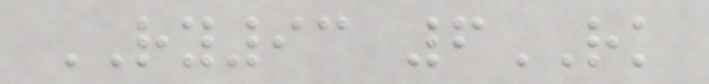RY93 6RK
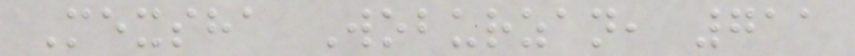Mexsha Woburzan, 711
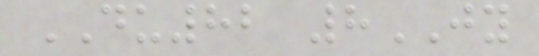DU82 8JY
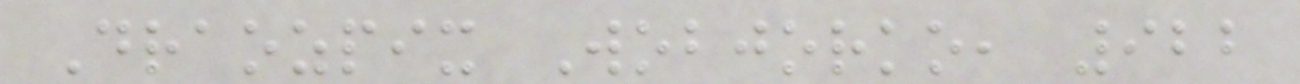Draozpix Wobjorko, 922
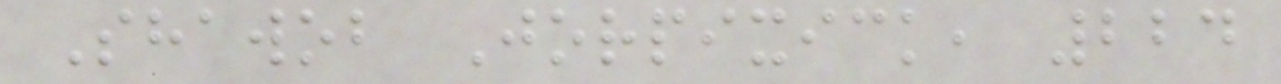Shawob Jorpixick, 224
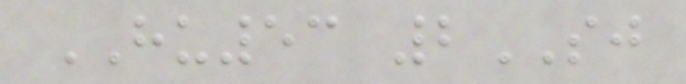HU53 2SJ
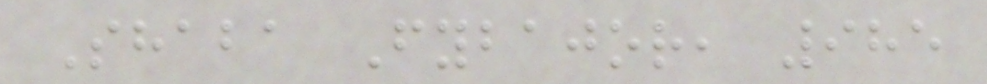Shaba Fybajor, 985
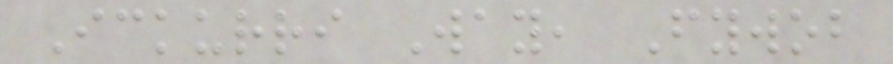Ickurri Way, Fywob
